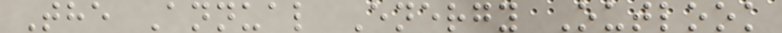The Annual Energy Outlook
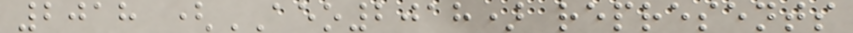2018 (AEO2018) represents
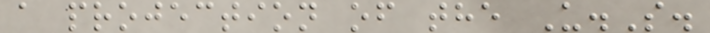a projection of the U.S.
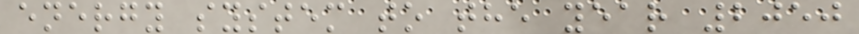energy system to the year 2050
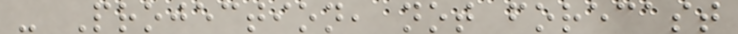- Projection, not forecast
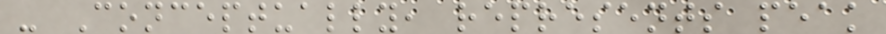- Conceptually, represents peak
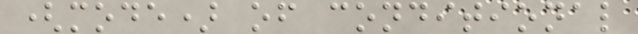(mode) of conditional
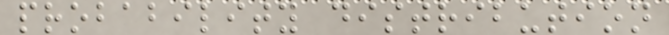probability distribution
